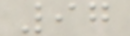97
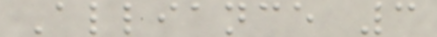Alliance 3
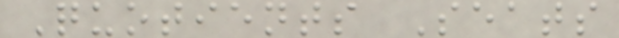Quotients Seats
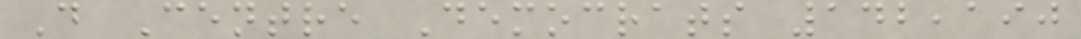D Centre Democrats 142,190
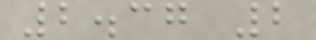2.37 2
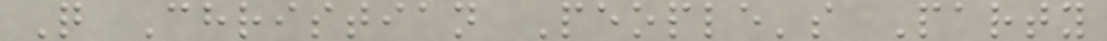Q Christian People's Party
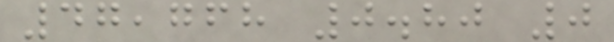47,768 0.80 0
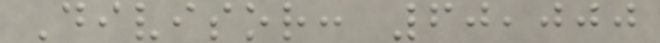Divisor: 60,000
